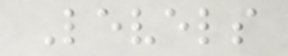Levels
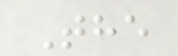The
